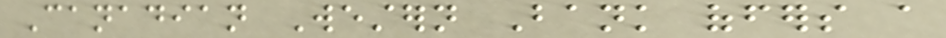Canadian Western Bank offers a
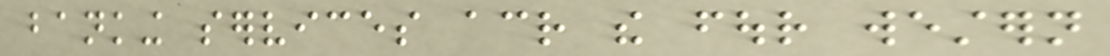banking services across the four western
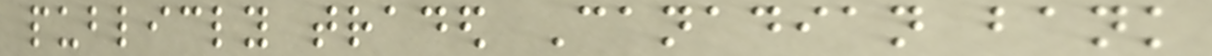publicly traded Canadian bank
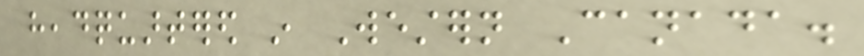headquartered in Western Canada.
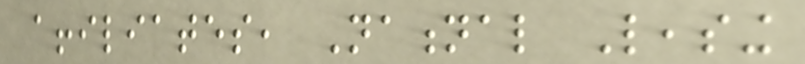affiliates, National Leasing
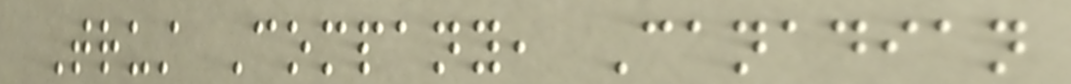Trust Company, Canadian
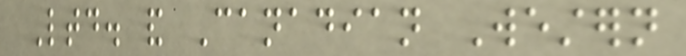Ltd. and Canadian Western
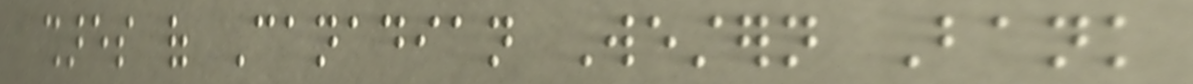shares of Canadian Western Bank
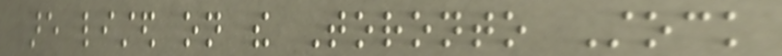are listed on the Toronto Stock
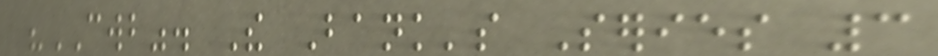"CWB". The Bank's Series 3
